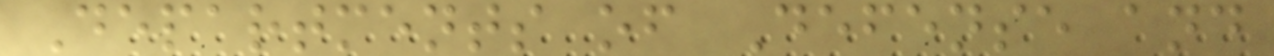Departments of Defense and
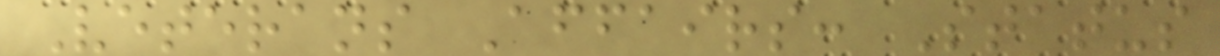Veterans Affairs: Status
